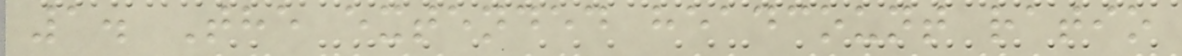1. The extended headcount ratio
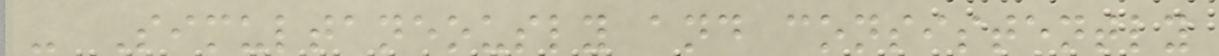- Simultaneously and consistently
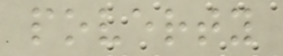poverty
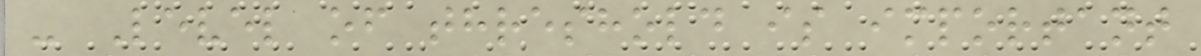- Level of threshold is important
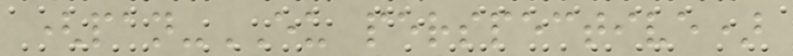(pan-EU perspective)
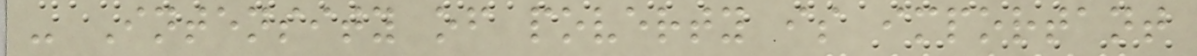- Intensity of poverty is important
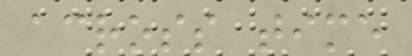across time
